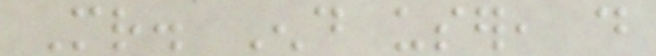Mr. End user, do
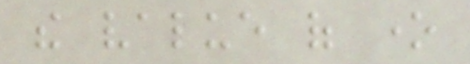the value of one
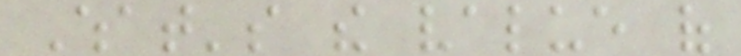What's the value of
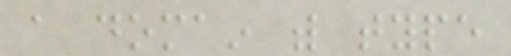a domain with type
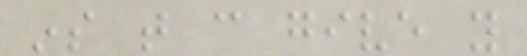ins that can give you
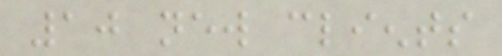10 new clients
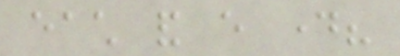each and every day?
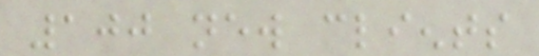100 new clients
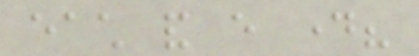each and every day?
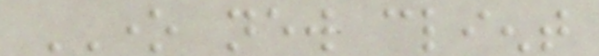ONE new client
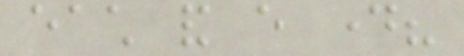each and every day?
